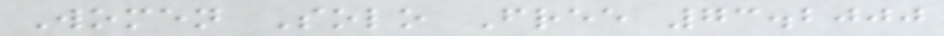Women Solo Free 73.2000
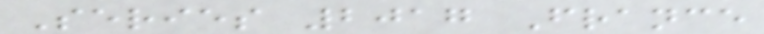Series 2017 France
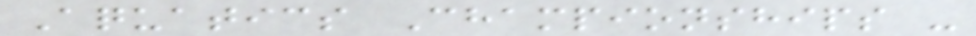Aquatics Championships -
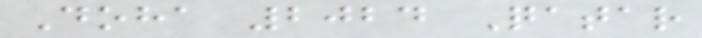Doha 2024 Qatar
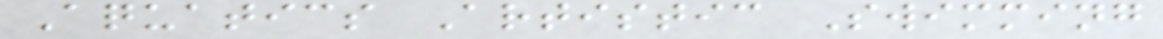Aquatics Artistic Swimming
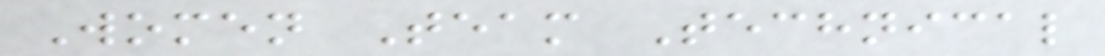Women Team Technical
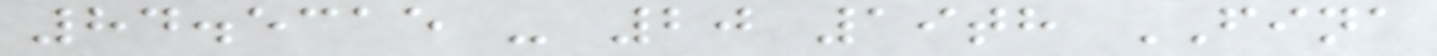84.5315 - 20 19th FINA
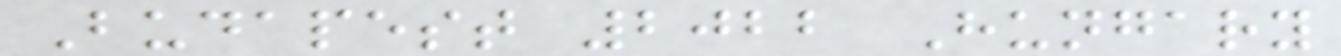Budapest 2022 Hungary
